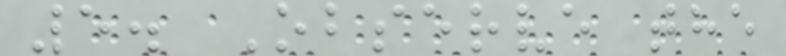5. Observe the
